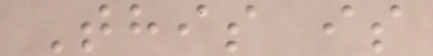This is
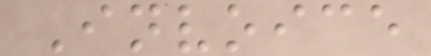Invoice
